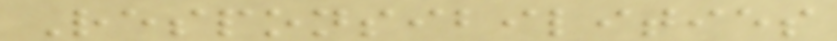Responsibilities
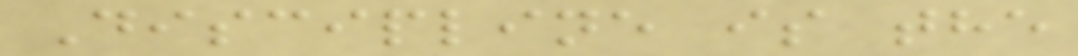Discipline is the
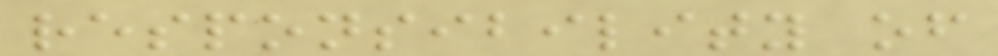responsibility of
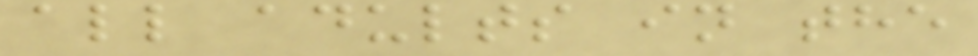all adults in the
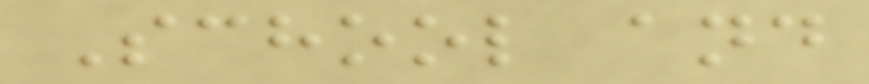School and
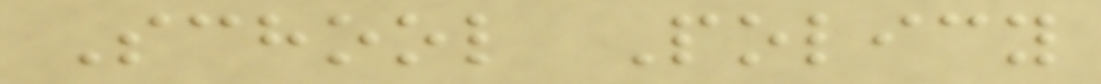School Policy
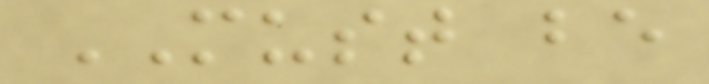MUST be
